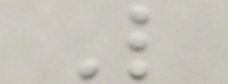L
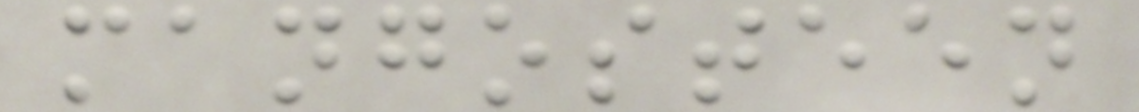mangosteen
